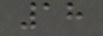18
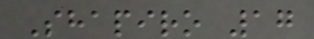Shapiro 17
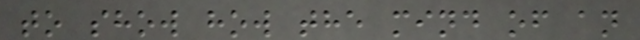to show how the mind of an
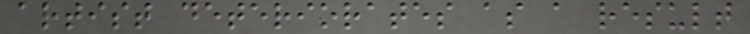artist deteriorates as a result
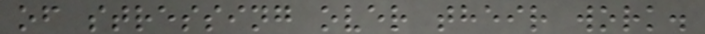of stressing over their work.
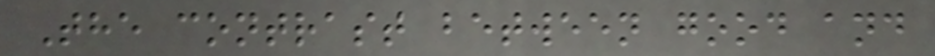The contrast between good and
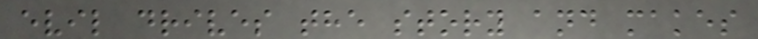evil drives the story and makes
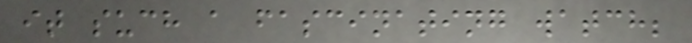it such a fascinating watch;
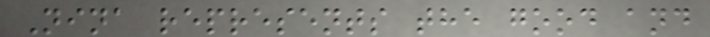Nina represents the good and
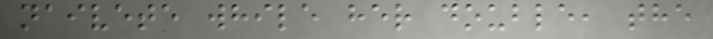naivete while her double, the
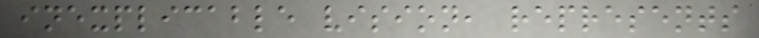inexplicable vision, represents
